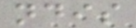ndis
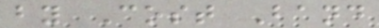by Cost Band
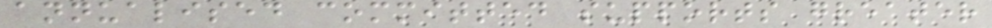annualised committed supports greater
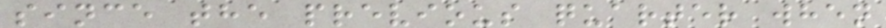since the previous quarter when
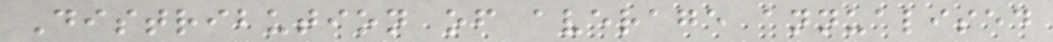Distribution of average annualised
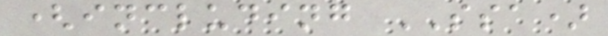(including SSA)
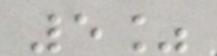5%
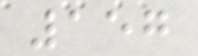157
